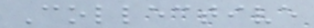Collective
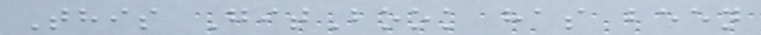This GitBook has been
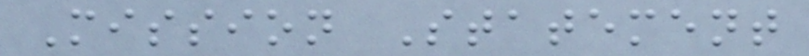Mission Statement
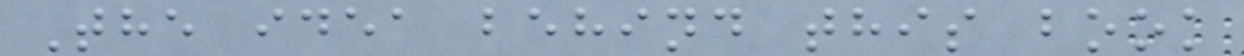The idea behind this book
